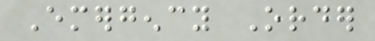Emergency Order
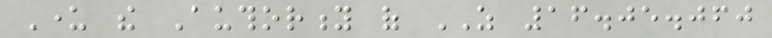Under the Authority of AS 16.05.060
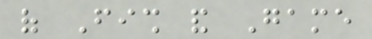of Fish and Game
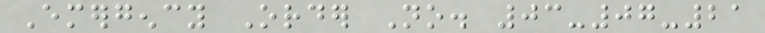Emergency Order No. 03-07-21
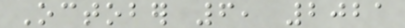October 6, 2021
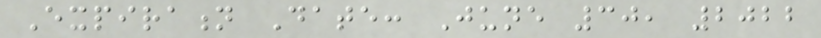Expiration Date: June 30, 2022
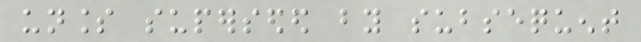unless superseded by subsequent
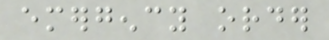emergency order
